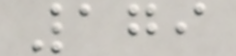179
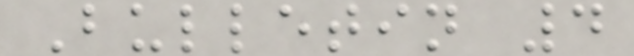Bulletin 4
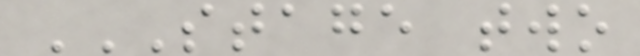STAGE TWO
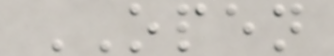OPEN
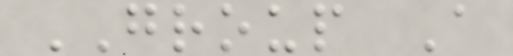GROUP A
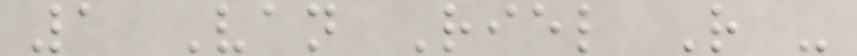1 Van Riel R -
